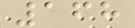168
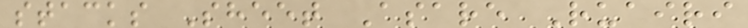stacks Sheet Asare Ruairi
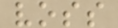voss
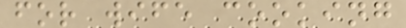for wife cooking
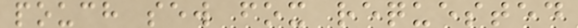pouch sew fox requested
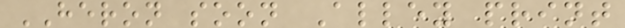HERON soon Alley print
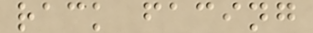rack facing
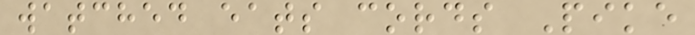watched eats cords Pike
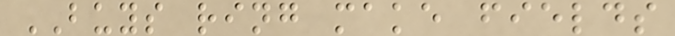BUYS ring make fields
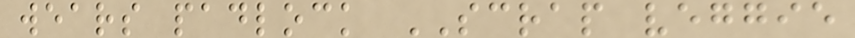wears padlock SCRAP veggie
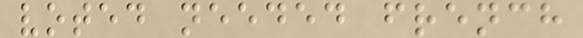voted needed french
